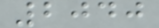2040
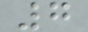7
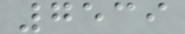7539
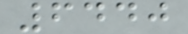6440
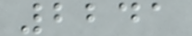2241
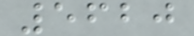5620
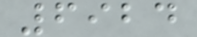6924
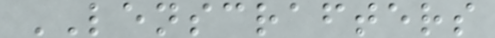LENSCRAFTERS
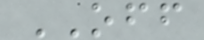OFF
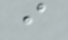i
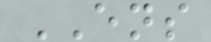ENS
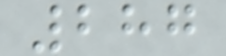287
